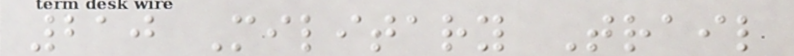210 Military Trail
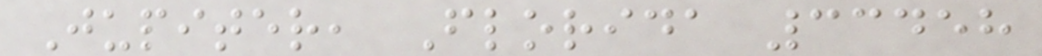Jupiter, Florida 33458
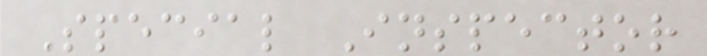Special Inspector
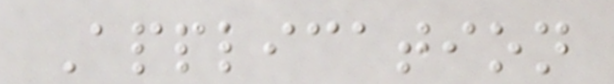Application
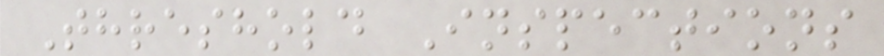Threshold Inspections
